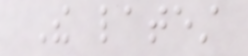The latest
